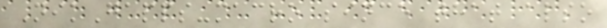NikGapps-macro since that also
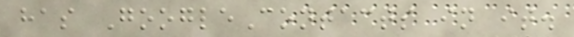has GoogleContacts in it.
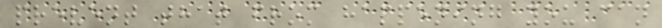prevent that from happening you can
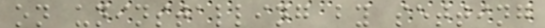on uninstalling by setting
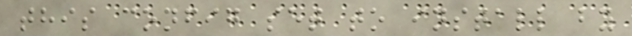this config set to install by
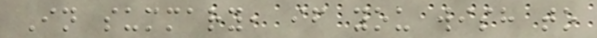In summary, if you wish to
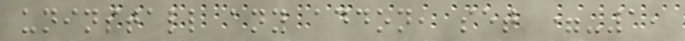uninstall any addon, set =-1,
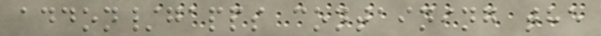addon/gapps containing the
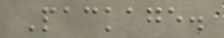Package.
